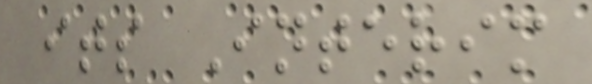its Interim
